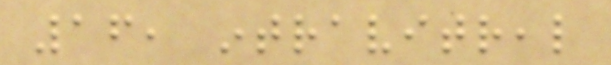16, intravitreal
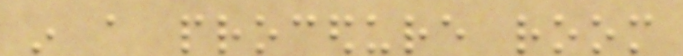in a procedure room
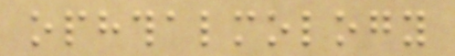ophthalmology
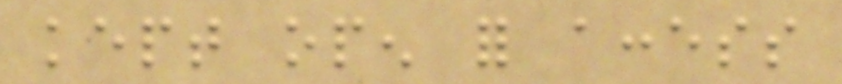kept open for access
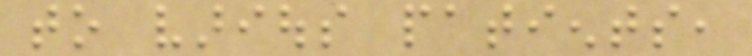to various patients,
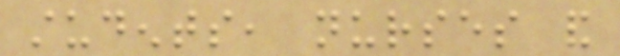students, nurses and
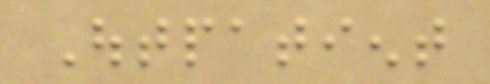Outpatient
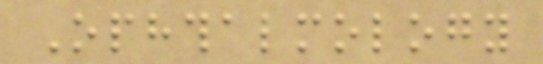Ophthalmology
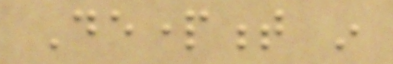Department in
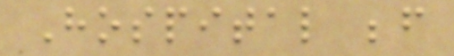Hospital before
